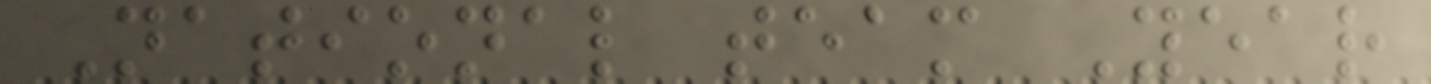National team Year
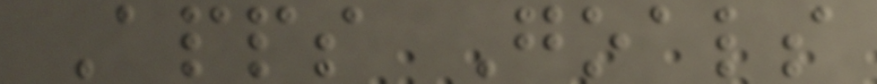Apps Goals
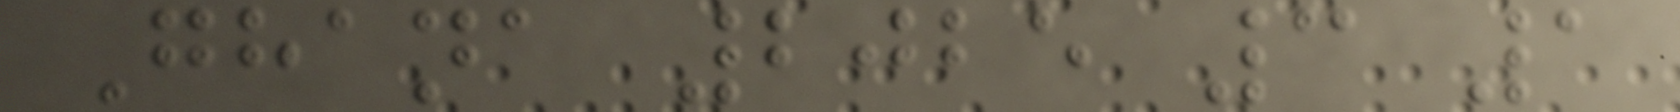Ghana 2025 3 1
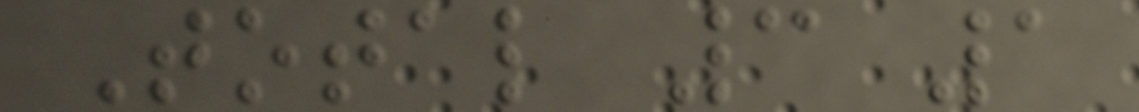Total 3 1
